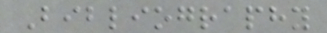Bibliography
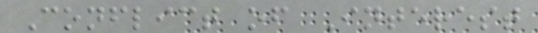Conflict of Interest
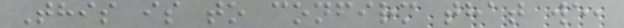This is to confirm that we,
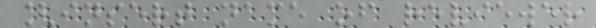[insert name of reviewer
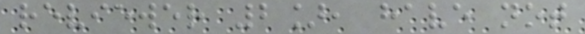reviewer 2], have not
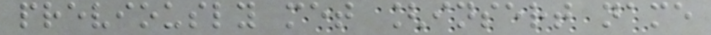previously met [insert name
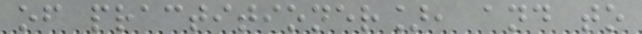of practitioner], and to
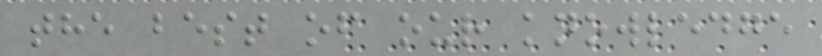the best of our knowledge
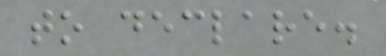to declare.
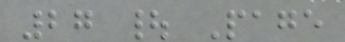27 | Page
